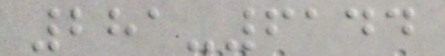281-6144
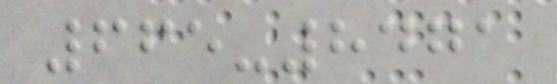665-8471
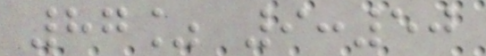87% 9:50
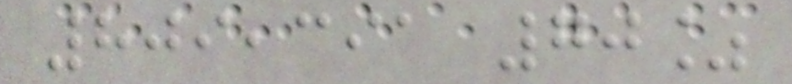809,391 70%
